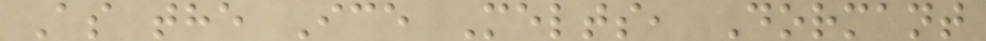As the Ice Melts, Dormant
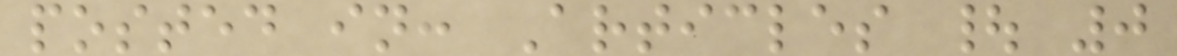posted in: Articles | 0
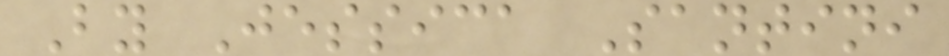By Jessica Santini
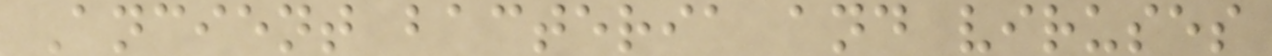Ancient bacteria and viruses
